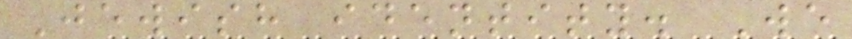Jewish identity. We
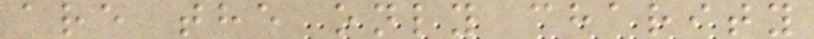are the only charity
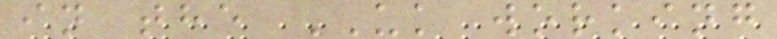in the UK working
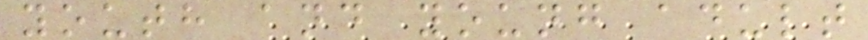youth and young adult
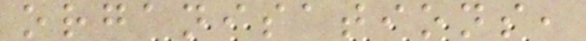organisations,
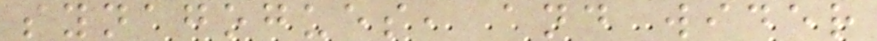synagogues, and wider
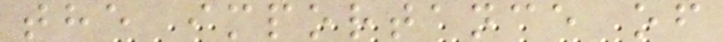the importance of
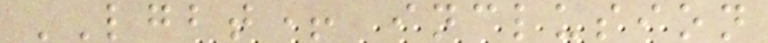LGBT+ inclusion
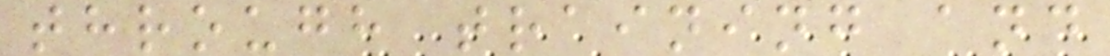through training and
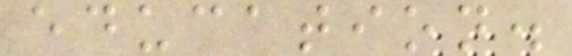education.
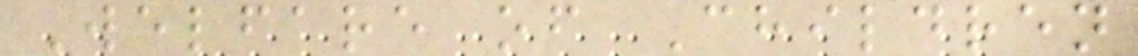Welfare of Children
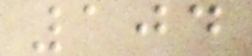104
